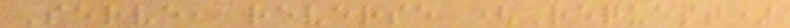Serve, reverse (Request)
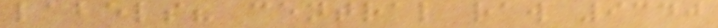labels? central raw 9340
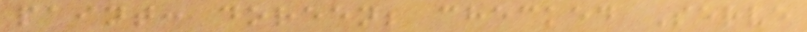paint: doreen; checked Serve
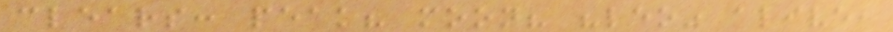clears: peak? moon? "leo" alive,
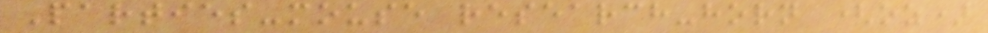Parties-mouse research-horn (oz)
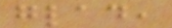glad,
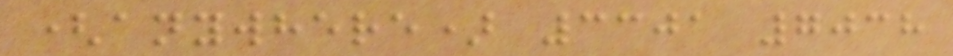(anywhere) 3301 7038
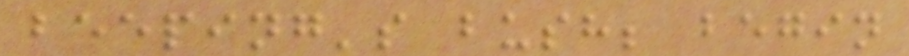beeping's bush; begin
